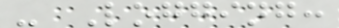- Logging:
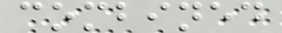combined
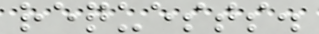requests.
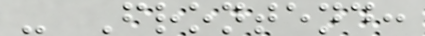- Frontend:
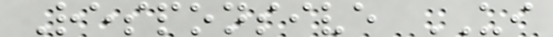Responsive UI
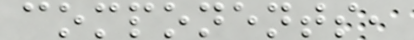components,
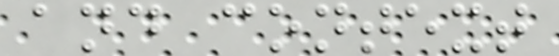and context
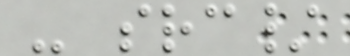- src/
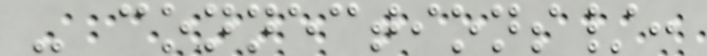- connections/:
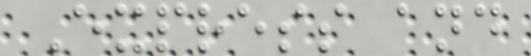Express and
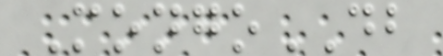MongoDB
